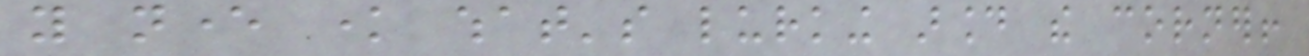you never know what's lurking around the corner!
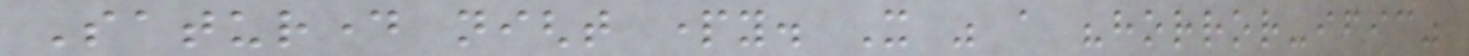Saturday night party. It was a "horror-ific"
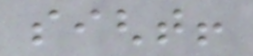sight!
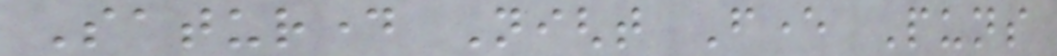Saturday Night Fever Puns
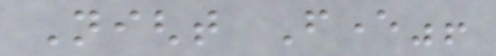Night Fever"!
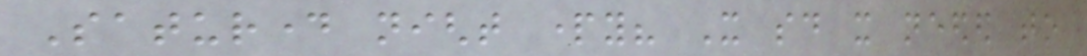Saturday night party? It said it needed to
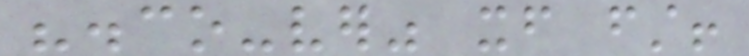"disco-ver" itself first!
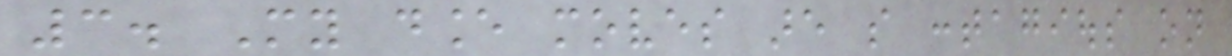3. My dance moves are so contagious on
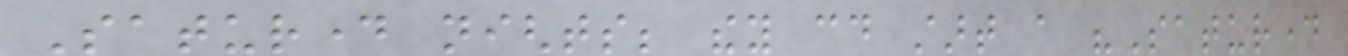Saturday nights; they could start a "Saturday
